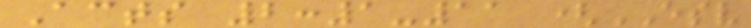Acts 2:1-11 (ESV
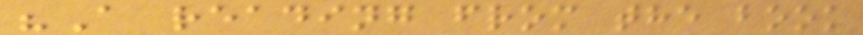"A reading from the book
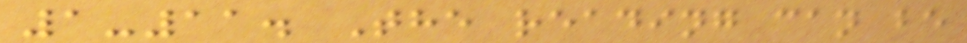1-11. The reading can be
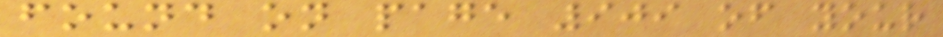found on page 909 of your
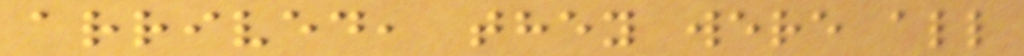arrived, they were all
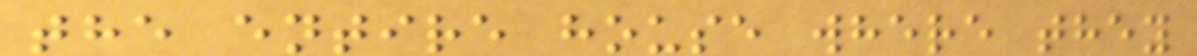the entire house where they
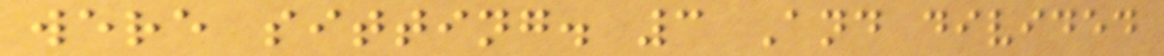were sitting. 3 And divided
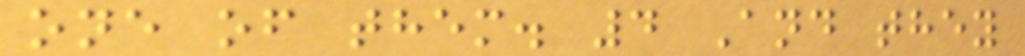one of them. 4 And they
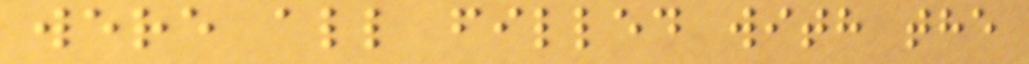were all filled with the
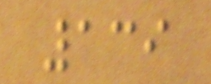139
